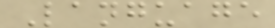Language
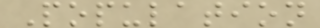Population
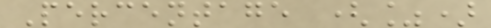Percentage (%)
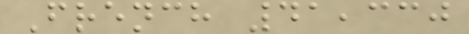French 41,330
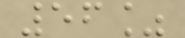56%
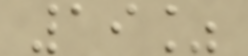19%
